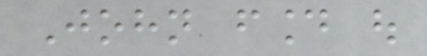John found out
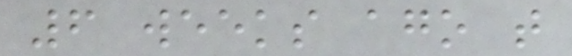6 weeks ago that
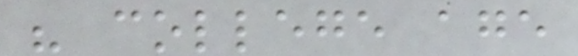his college age
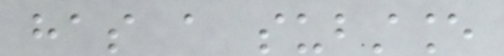has a substance
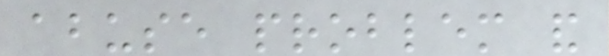abuse problem and
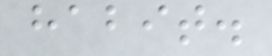habit.
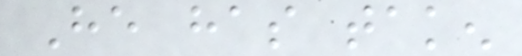He has taken
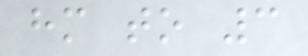him to 3
